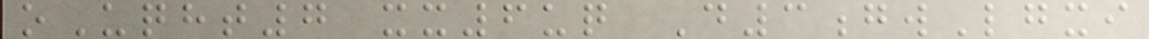oUqht7 xx6uq D3gwLgxi
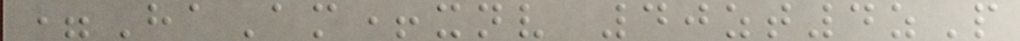=HaAm+xnv 40zt4zP
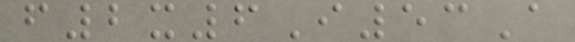f2x6I53A
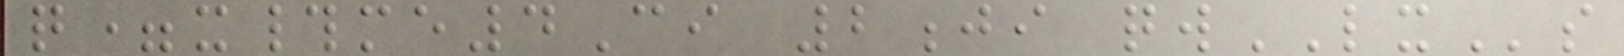q=x#me4Ci 2ji qwLXs
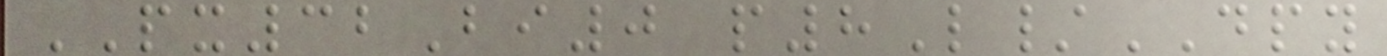PX32Bi0 p8L/DPY
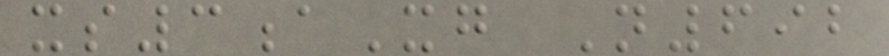xs3aXg N692
